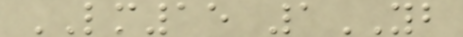LM15 1YB
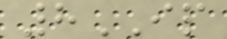8IP
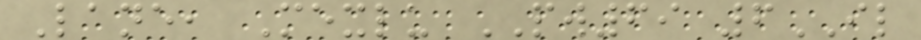Lane, Mexlu PW69 6IL
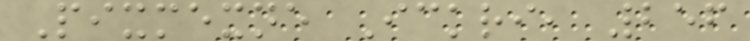Pixmexne Ickri, 256
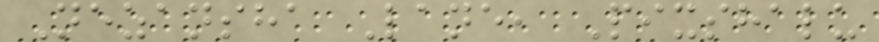Nezansha Lane, Pixshalu
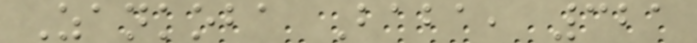Zankoba Baba, 321
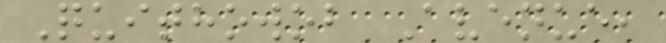Quithowob Avenue,
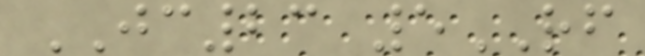JC23 5RF
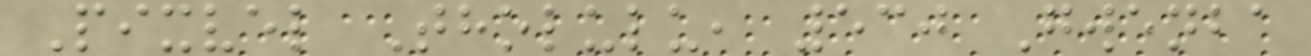Pixvel Tholulu, 530 Gwenba
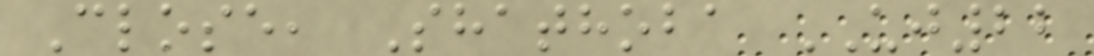Close, Shathoba UJ22
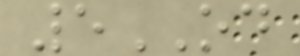5OD
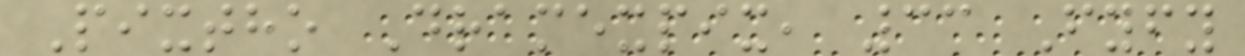Pixtho Dramexpix, 33 Fyfy
